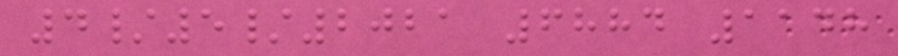4/5/2021 6884 1148
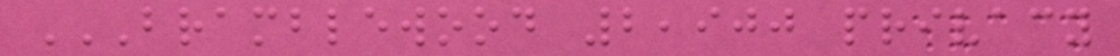BRAMBLEWOOD 2,900 PRIVACY
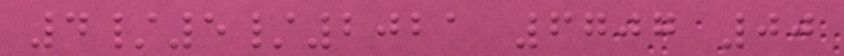4/5/2021 6707 00
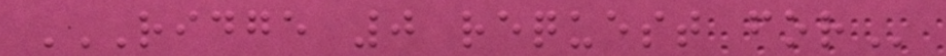RIDGE 0 REQUEST FOR
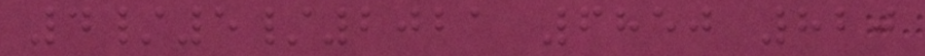4/5/2021 6850 820
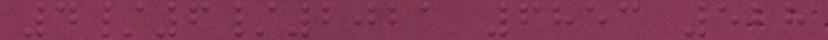4/6/2021 6853 528
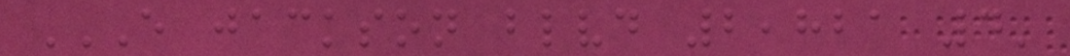E JACKSON BLVD 2,821 4'
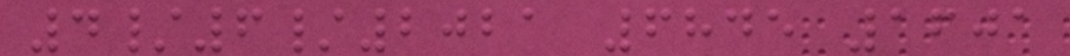4/6/2021 6845 1601
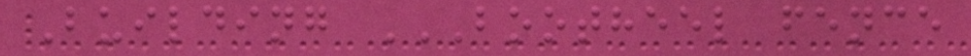Building BOOTHEEL FENCE
